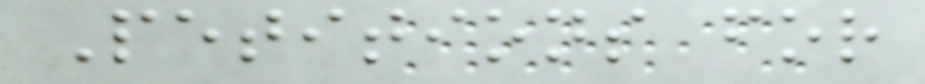Petitions for
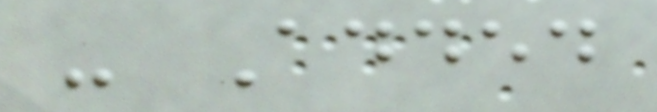- Added
